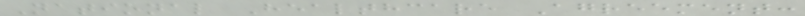National Healthcare Agreement:
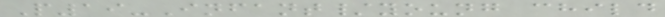P19-Infant/young child
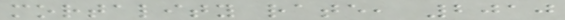mortality rate, 2010
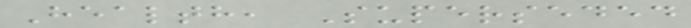Health, Superseded
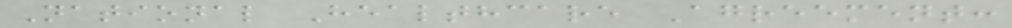National Healthcare Agreement:
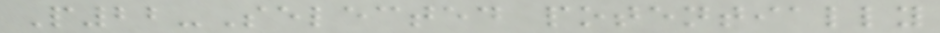P22-Selected potentially
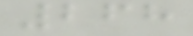268
